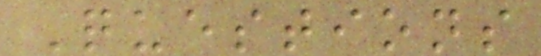Questions
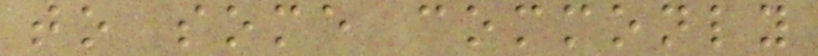to some commonly
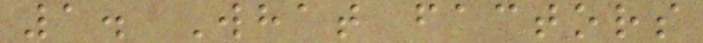1. What factors
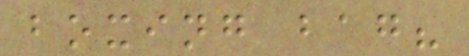boxing bag?
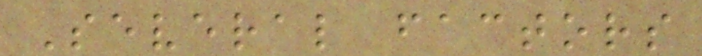Several factors
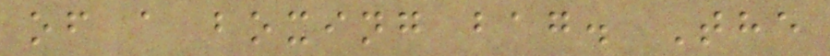of a boxing bag. The
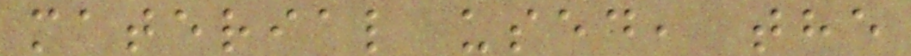material used, the
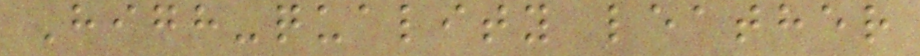High-quality leather
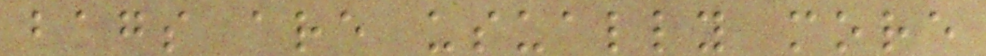bags are usually more
